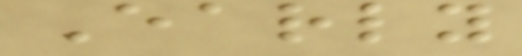Early
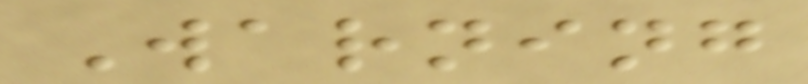Warning
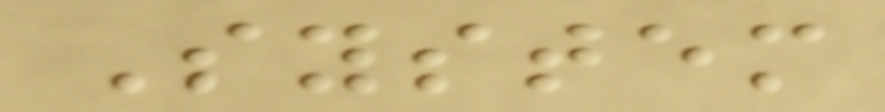System
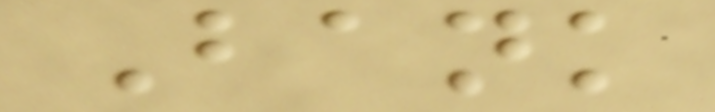Bank
